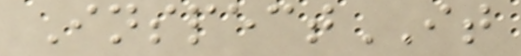InspectIT
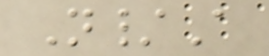N/A
